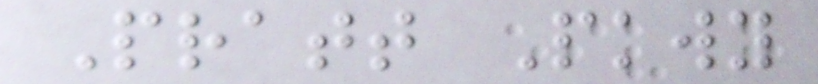Pratt Pkwy
